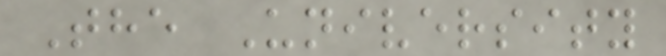The University
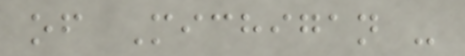of Michigan -
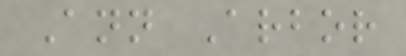Ann Arbor
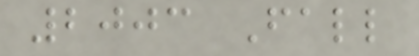2003 Fall
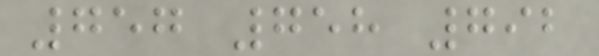757 758 792
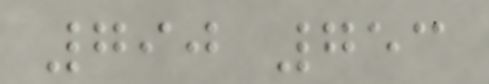790 753
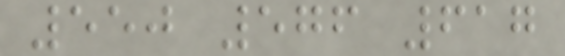550 576 617
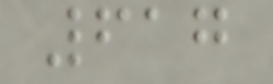617
